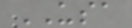USA
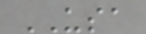USA
